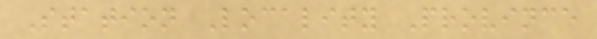Station Locality Province
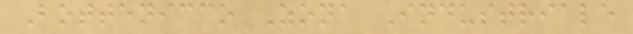Bottenicco Zona Industriale
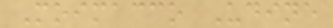Moimacco Udine
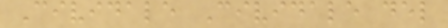Cividale Cividale del
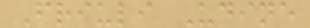Friuli Udine
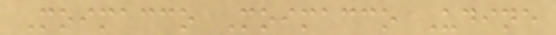Moimacco Moimacco Udine
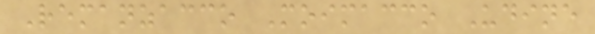Remanzacco Moimacco Udine
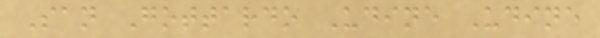San Gottardo Udine Udine
